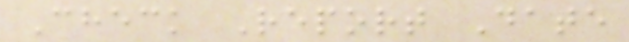Check Report Date
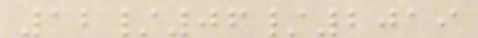12/06/2019
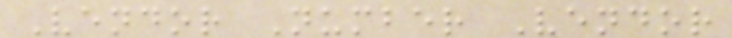Vendor Number Vendor
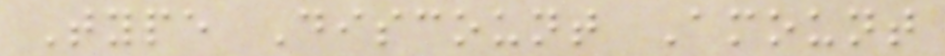Type Discount Amount
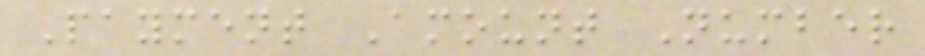Payment Amount Number
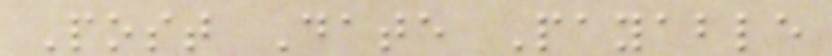Post Date Payable
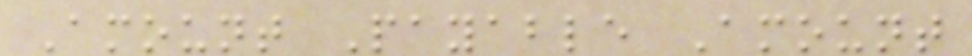Amount Payable Amount
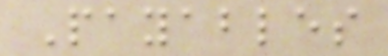Payables
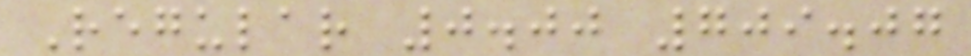Regular 0.00 709.07
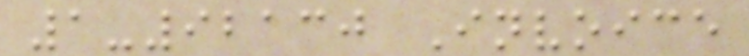1-92130 Invoice
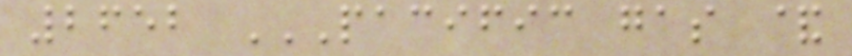2652 PACIFIC GAS &
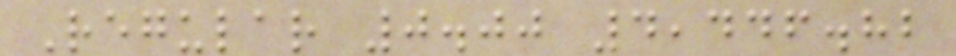Regular 0.00 4,446.82
